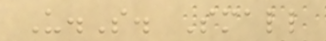U.S. Small
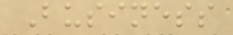Business
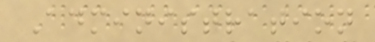Administration
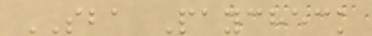SBA Paycheck
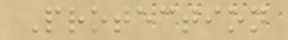Protection
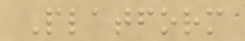Platform
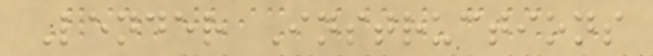Lender Instructions
